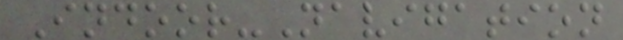Indoor-Navigation
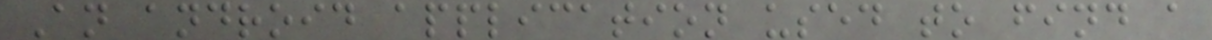An android application used to find a
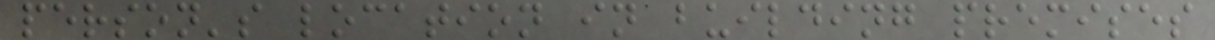person's location in building premises
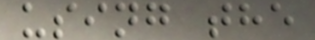using the
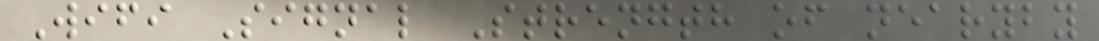Wifi Signal Strength of nearyby
